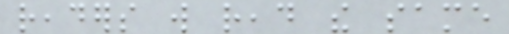readers will read the same
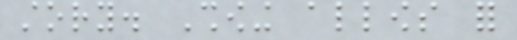story. Showing allows for
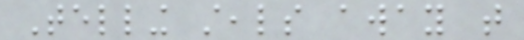Telling steals away that
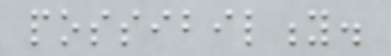possibility.
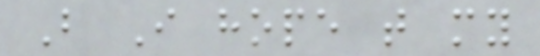But I hope that my
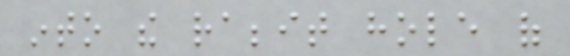into the rabbit hole of
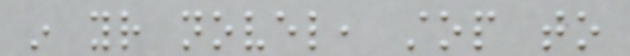in your novel, stop to
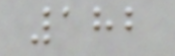182
